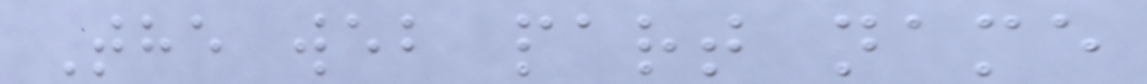The web part name
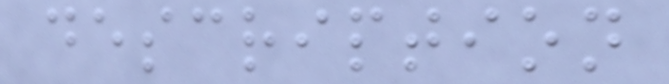description
